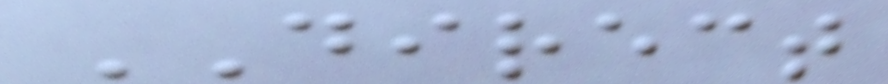DIRECT
